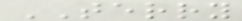TERRY
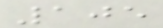105
